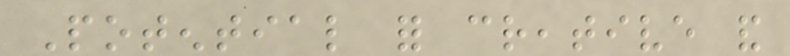Potential for creative and
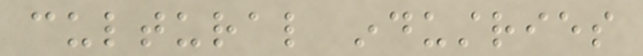cultural industries
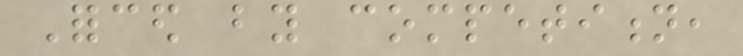Forced by competition,
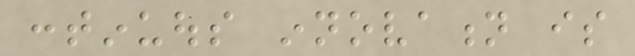continuous innovation is
